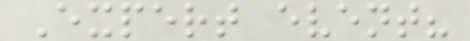Expert event?
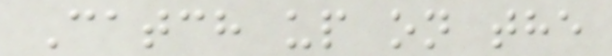Catch up on the
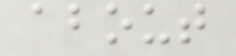about
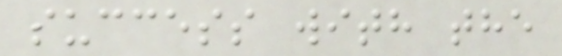success with the
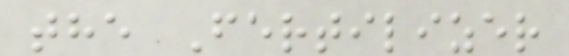the Fertilizer
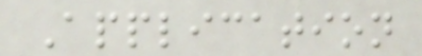Application
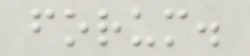forum.
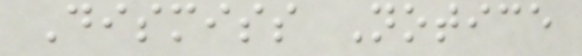Dismiss Notice
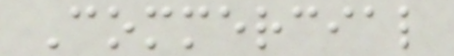Commercial
